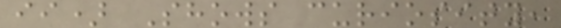ii) Shows curiosity,
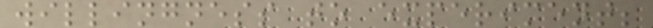willingness to experiment;
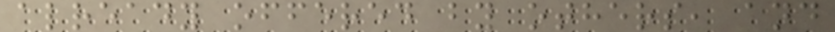already offered by others, and
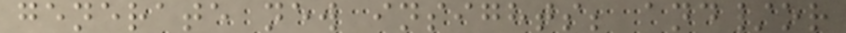generate new insights; and/or
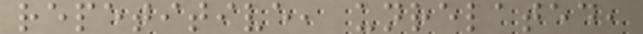repetitive, unrelated,
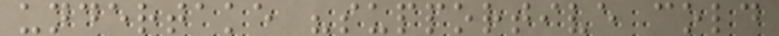undertake "supportive cold
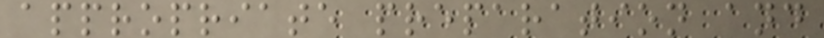appropriate preparation and
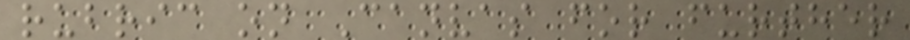rubric on Canvas for further
